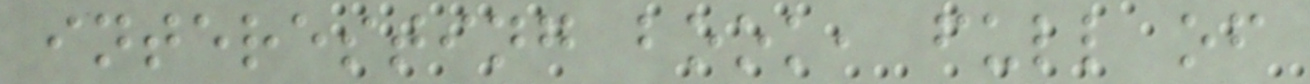interesting book, full of
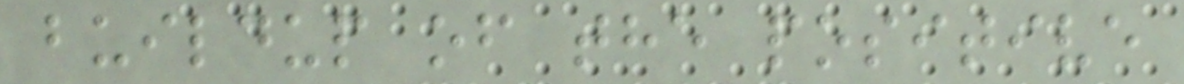buildup of the positive
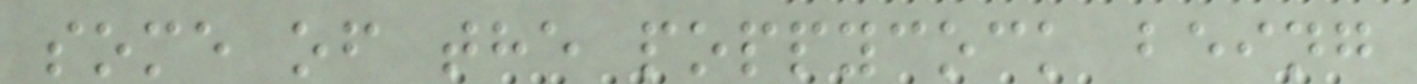some of the poppycock being
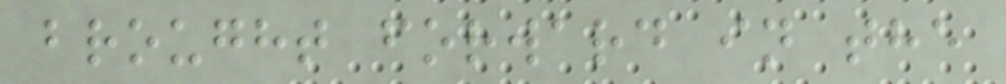brought forward in the
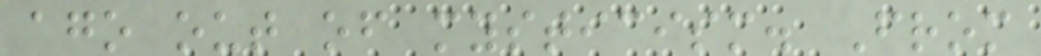ago out of mysticism. From
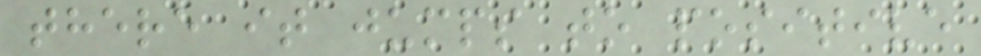there it jumps to positive
